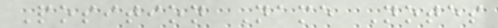Position Name Notes
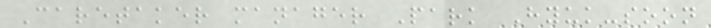Caretaker manager Park Hyuk-soon
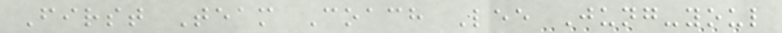First Team Coach Lee Jung-youl
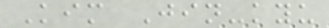Kim Jin-kyu
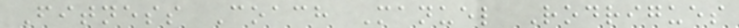Fitness Coach Manuel Rodrigues
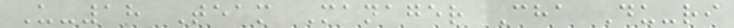U-18 Team Manager Cha Du-ri
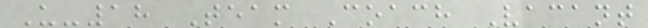U-18 Team Coach Vacant
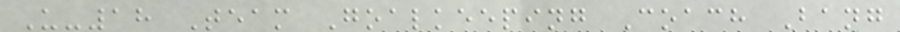U-18 Team Goalkeeping Coach Bang
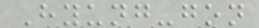Hyung-gon
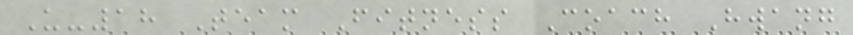U-18 Team Fitness Coach Hwang
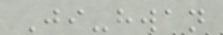Ji-hwan
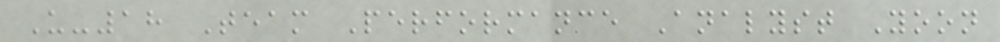U-18 Team Performance Analyst Yoon
